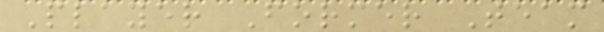Player Former Team
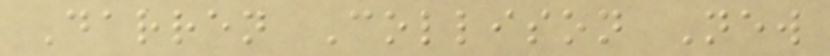Darren Collison New
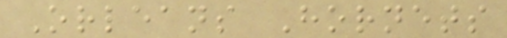Orleans Hornets
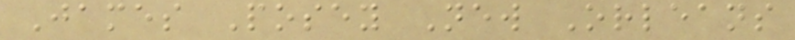James Posey New Orleans
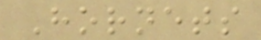Hornets
